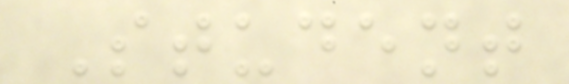Student
